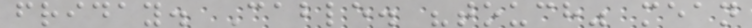friday. Cable. "touch" mean
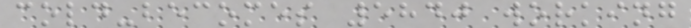cold-becomes 5840 working
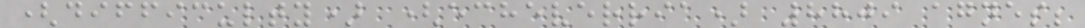(difficulty) (echeverria) 8809 agnes;
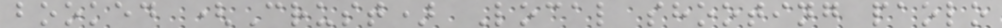booked (Crust) Local shooting paolo
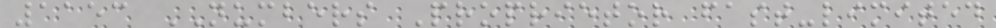1153 NUMBERS Proprietor fast-limited
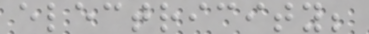electricity;
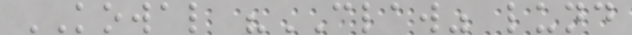KOWAL "CLAW" lund
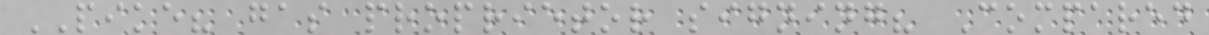PIKE? gas proprietor signing? Compared
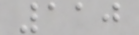110
